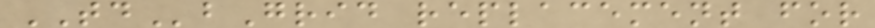TDbGrid replacement for
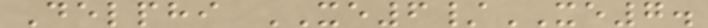Delphi XE6/XE7.
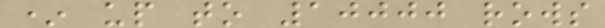* up to 10000 rows
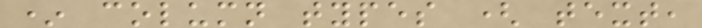* column types ( text,
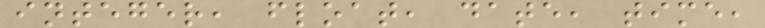integer, float, date, time,
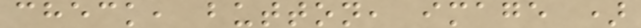check, button, image )
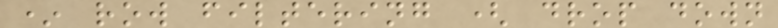* row filtering ( drop down
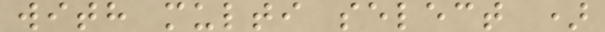with multi select )
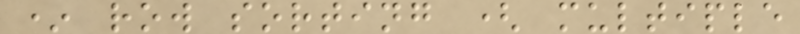* row sorting ( multiple
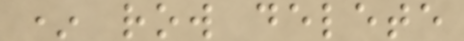* row delete
